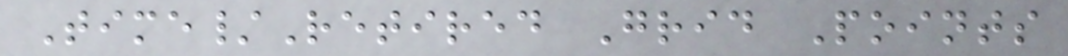Time/Retired Grid Points
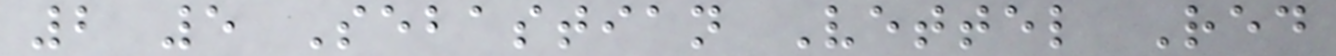2 5 Sebastian Vettel Red
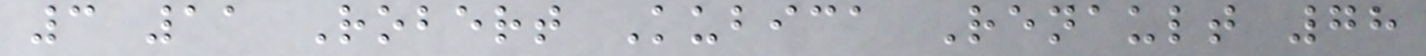3 11 Robert Kubica Renault 78
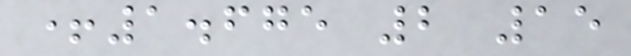+1.675 2 15
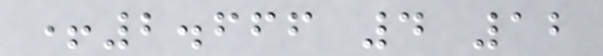+2.666 4 12
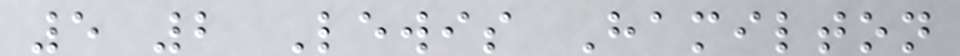5 2 Lewis Hamilton
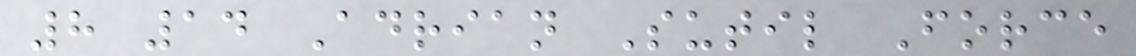8 14 Adrian Sutil Force
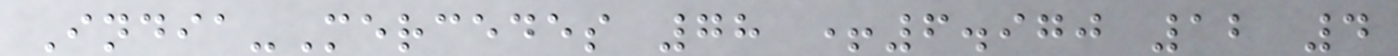India-Mercedes 78 +6.970 12 4
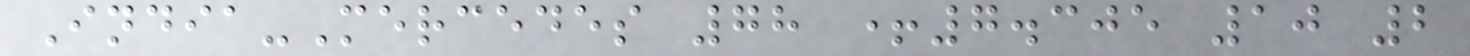India-Mercedes 78 +7.305 10 2
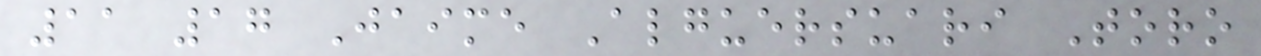11 17 Jaime Alguersuari Toro
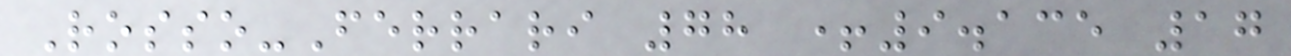Rosso-Ferrari 78 +9.135 17
